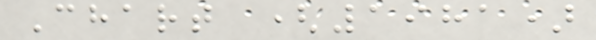Chart (1981)
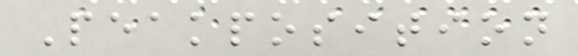Peakposition
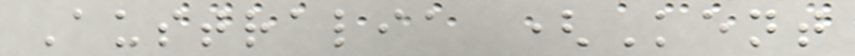Australia (Kent
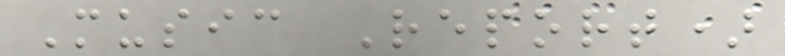Music Report)
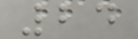24
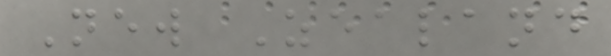New Zealand
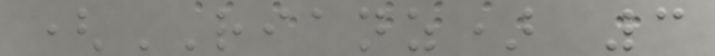(RIANZ) 3
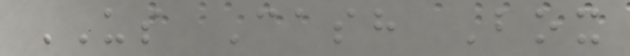US Cash Box
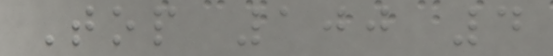Top 100 4
